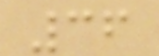36
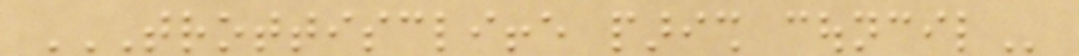TROTTISCLIFFE PARISH COUNCIL
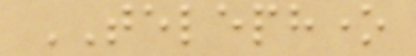TELEPHONE
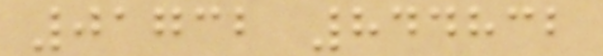01732 844832
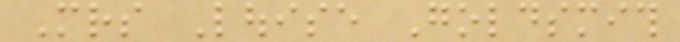Mrs Louise Goldsmith
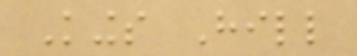Kings Hill
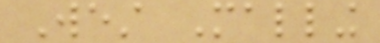West Malling
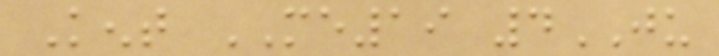Kent ME19 4JU
